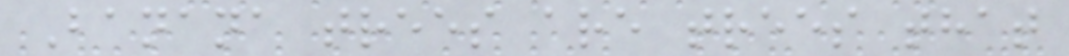Banana trees are trees that
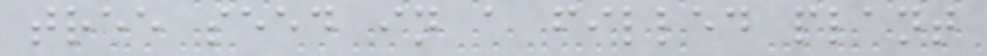tree seed in a filled plant
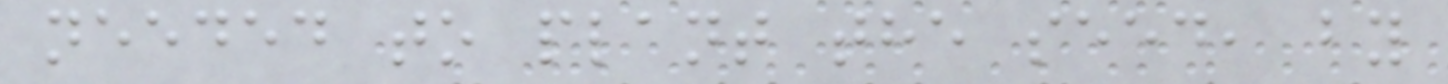needed to plant the seed, by
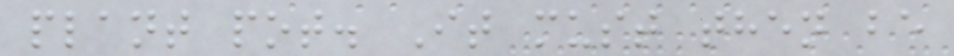plant pot. It must then be
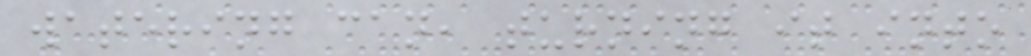watering can, turning it into
